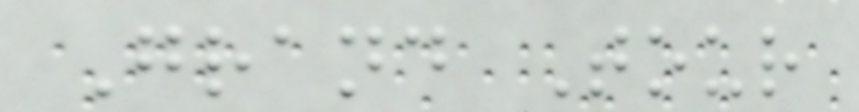Grand Tour
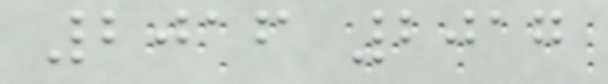2016 2017
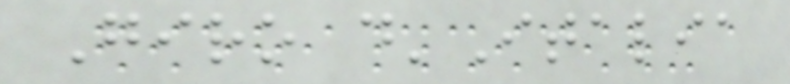Giro d'Italia
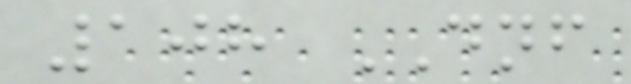108 DNF
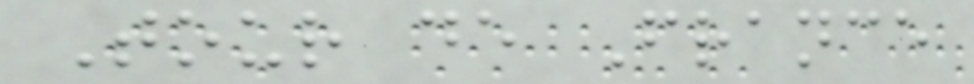Tour de France
